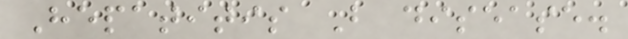Hepatitis B disease.
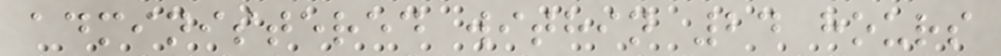administered within 24 hours
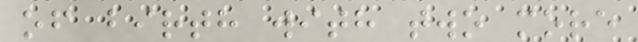of birth with two more
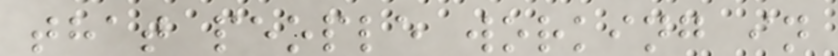that people working in
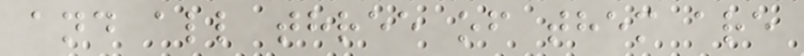and all three of them are
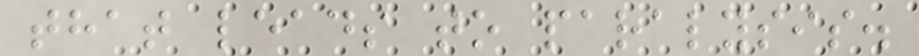that leads to paralysis.
